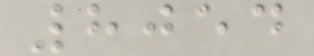8054
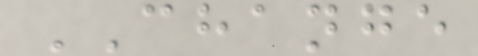CHANGE
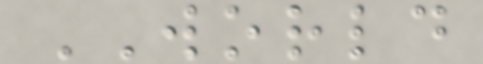WORLD
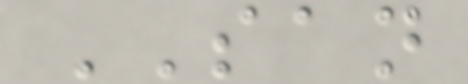SAN
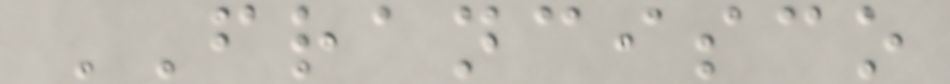FRANCISCO
